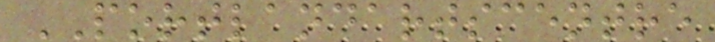PORTLANDARTSCENTRE
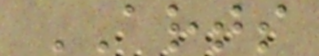ARTS
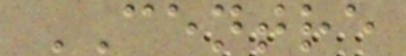CENTRE
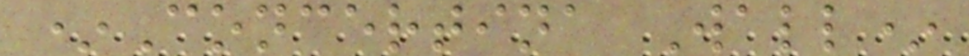*Concertina Wall*
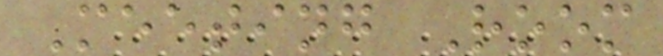Meeting Room
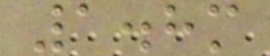1.8m
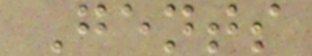Gents
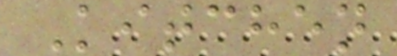Kitchen
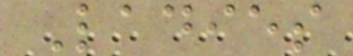Ladies
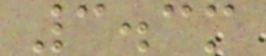3.3m
